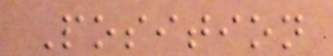Position
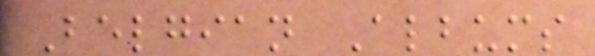Belgian Albums
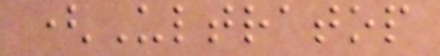(Ultratop
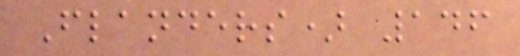Flanders) 146
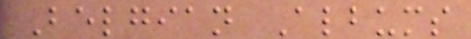Belgian Albums
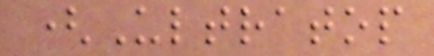(Ultratop
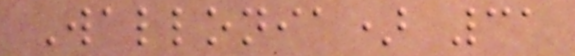Wallonia) 31
